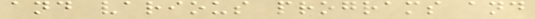and various programs and
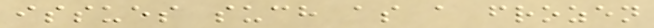issues such as a frozen
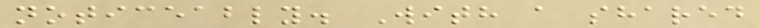noticeably. With a shared
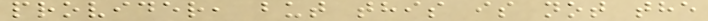provider, but this is not the
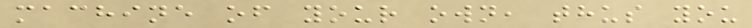machine of your own, thus you
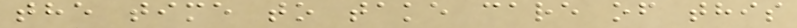the time to take care of this
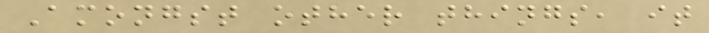Amongst other things, it
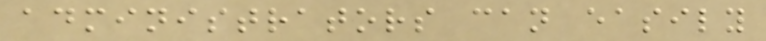administrators can easily
